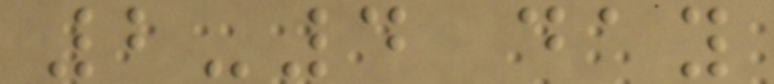2-4 day
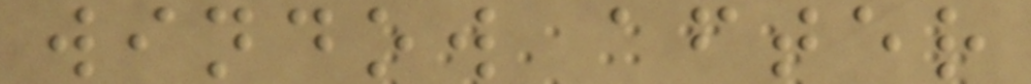window after
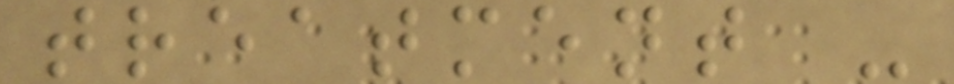treatment -
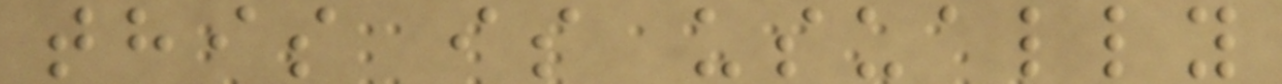this is usually
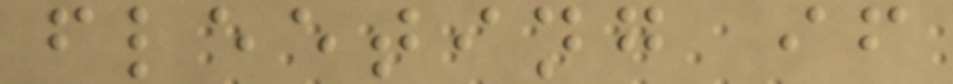fleeting if
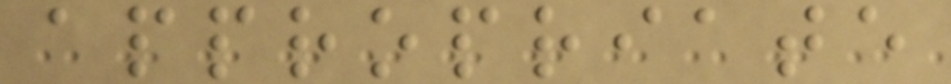appropriate
